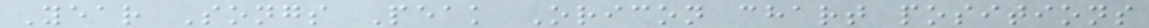Year Songs Peak Oricon chart positions
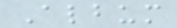Album
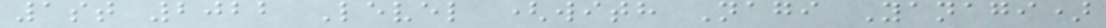1st 2022 Level (with Nagi Yanagi)
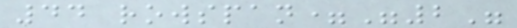44 rowspan="2"
